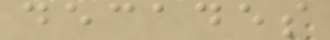decades
